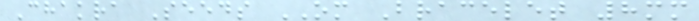Chakra Seeds OM Bracelet 8mm
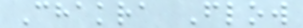Chakra Flow
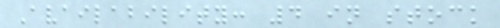Availability: 4 in stock
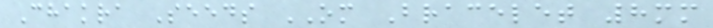Chakra Seeds OM Bracelet 8mm
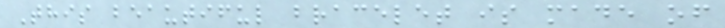This beautiful bracelet is made of
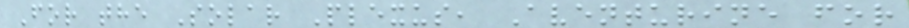For the Solar Plexus, Aventurine for
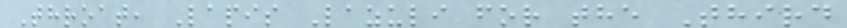Throat, Lapis Lazuli for the Third
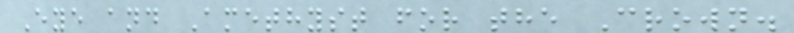Eye and Amethyst for the Crown.
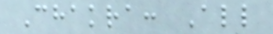Chakra: All
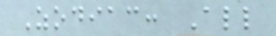Zodiac: All
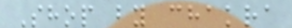Shop by chakra
